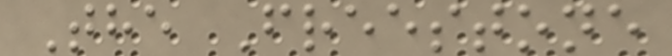The Freestone
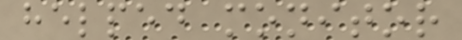helped monitor
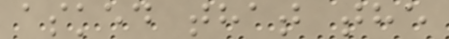asked that the
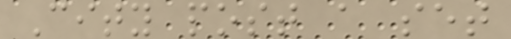City post a set
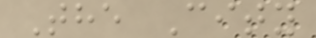The City
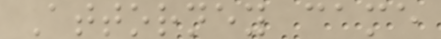Attorney came
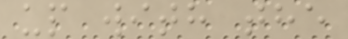up with the
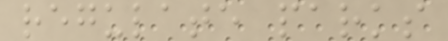regulate parks
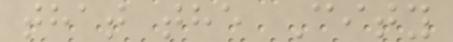that the City
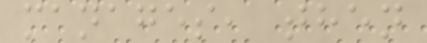manages, then
